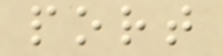port
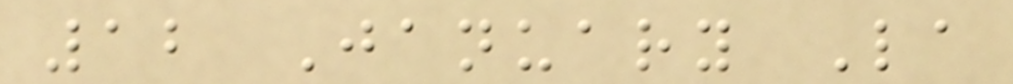12 January La
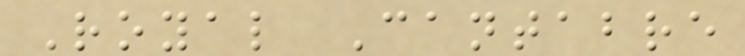Royal Cantabre
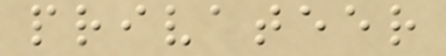privateer
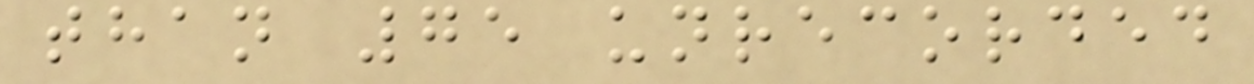than 75 unrecorded
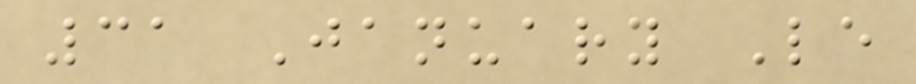31 January Le
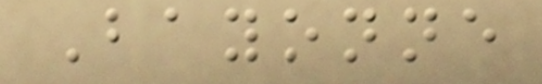Bayonne
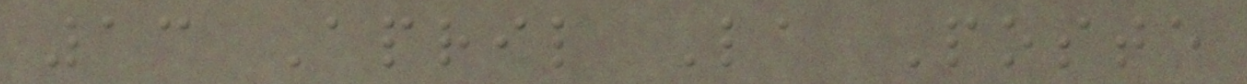13 April La Poste
